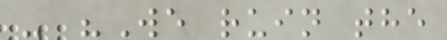- "We ruin the
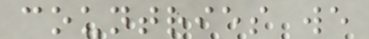countries we
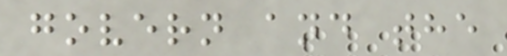govern and the
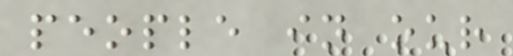people in our
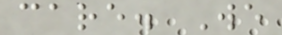care. We
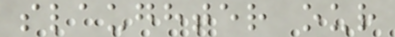slaughter our
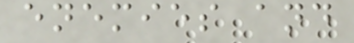enemies and
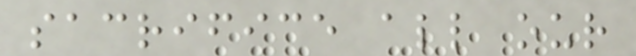sacrifice all our
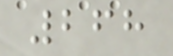268
